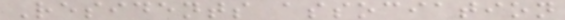Residents association
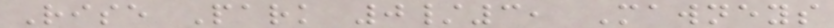Rise Park 0/3, Mawneys
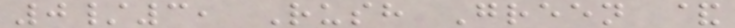0/3, Rush Green &
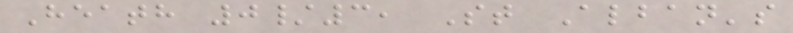Heath 0/3, St Alban's
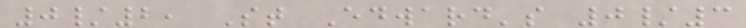0/2, St Edward's 0/3
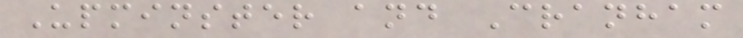Upminster and Cranham
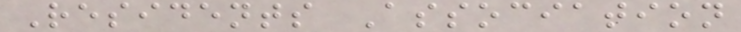Residents Association
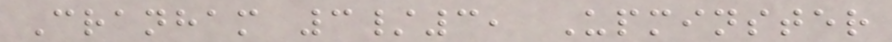Cranham 3/3, Upminster
